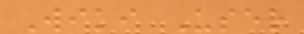Wiki User
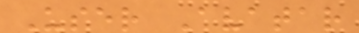User Avatar
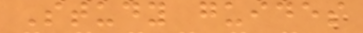Study guides
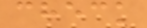check
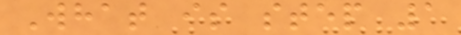What is step 1
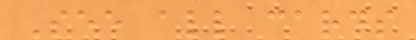See all cards
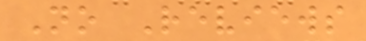No Reviews
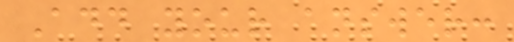Add your answer:
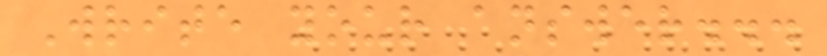Write your answer...
